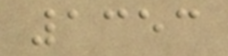1353
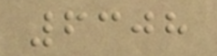6308
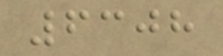6308
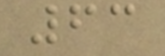63
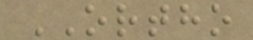ORTHO
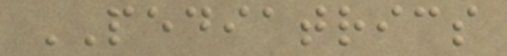PEDIATRICS
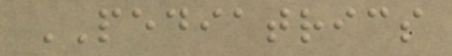PEDIATRICS
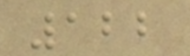122
